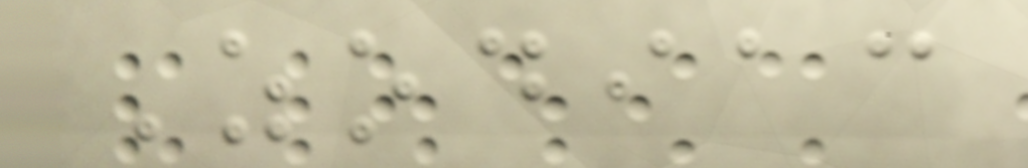Zodiac
